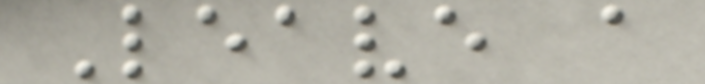Leave a
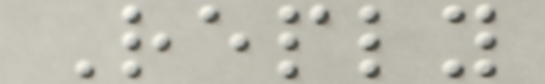Reply
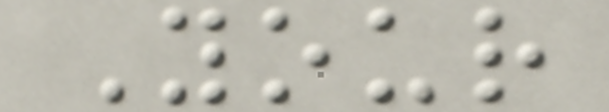Your
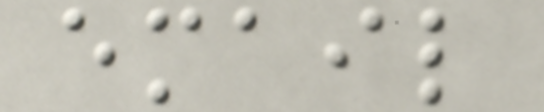email
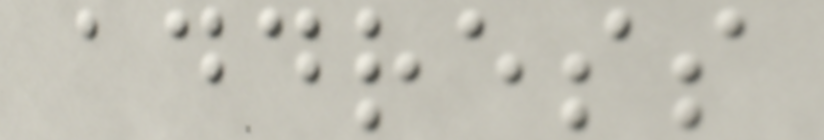address
